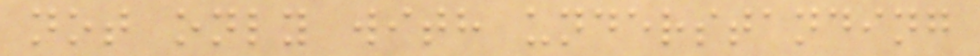not only with understanding
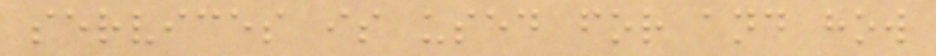services is used for and how
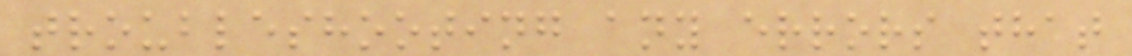troubleshooting any errors that
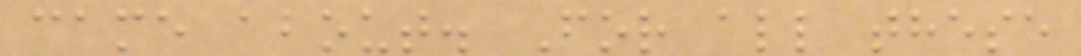came about. For all these
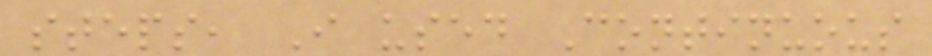steps, I used Continuous
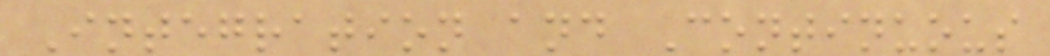Integration and Continuous
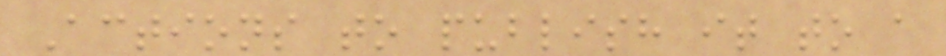Actions to publish it to a
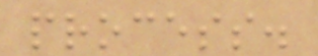process.
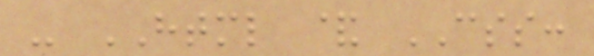- HTML & CSS:
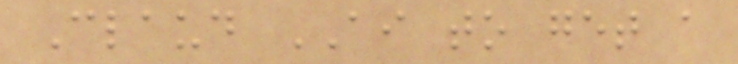Claud AI to get a
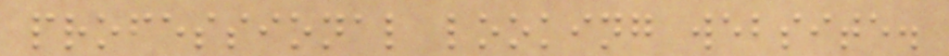professional looking website.
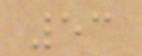53
